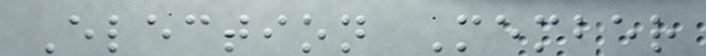Election Member
